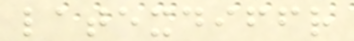latexdiffr
